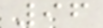96
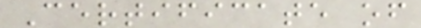Certificate of
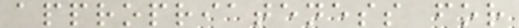appropriateness for
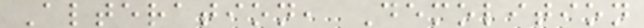Alteration, Demolition
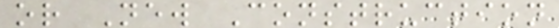or New Construction
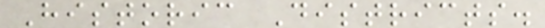Historic Districts.
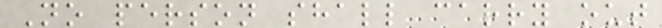No person shall carry out
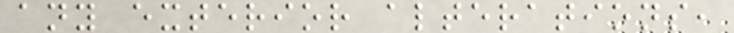any exterior alterations,
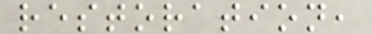restoration,
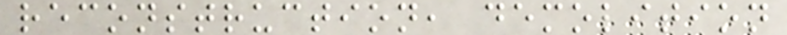reconstruction, demolition
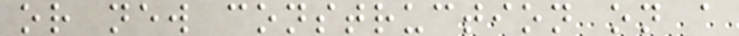or new construction on a
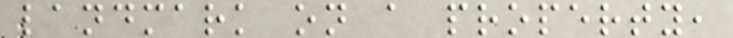landmark on a property,
